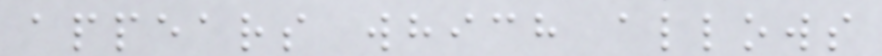appears which allows
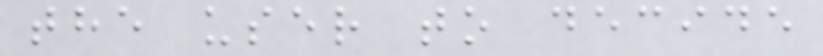the user to decide
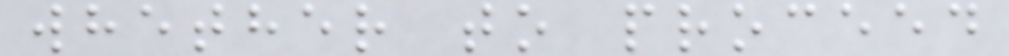whether to proceed
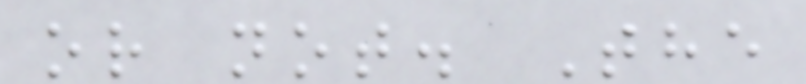or not. The
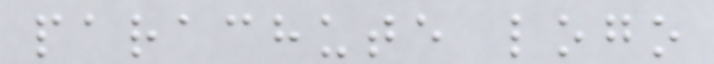parachute logo
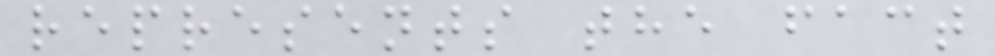represents the fact
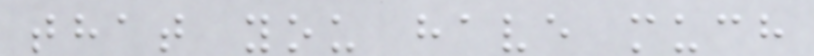that you have much
